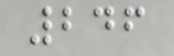246
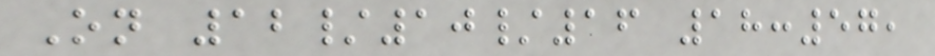On 12/10/16 18:57,
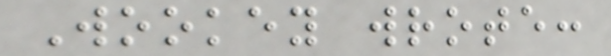Wookey wrote:
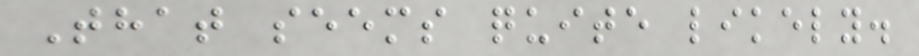That seems quite likely.
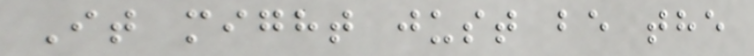It might just be the
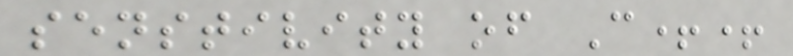senstivity of C++
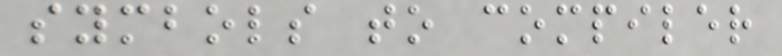symbols to compiler
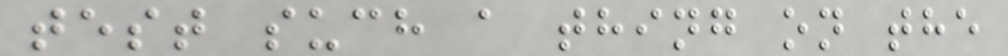test such a thing on the
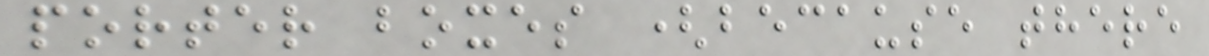porter boxes (because there
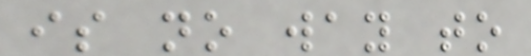is no way to
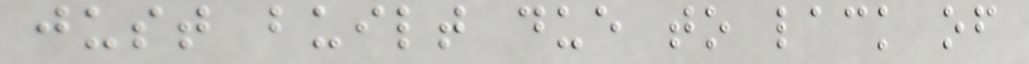just built due to lack of
